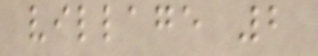village 2
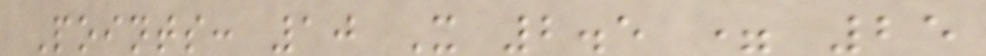Points: 10 X 2.5 = 25
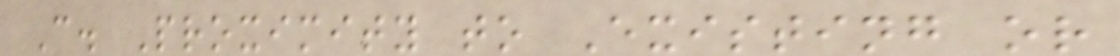C. Proximity to Existing or
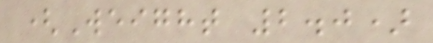(Weight 2.0)
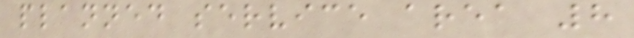planned service area 8
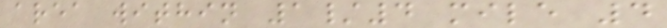area within 1/4 mile 4
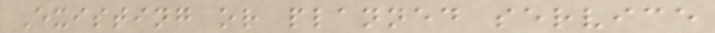Existing or planned service
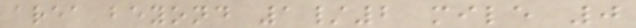area beyond 1/2 mile 0
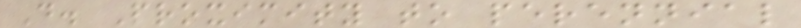D. Proximity to perennial
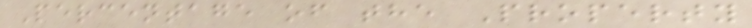Percentage of the Property
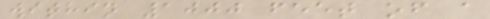within 1000 feet of a
